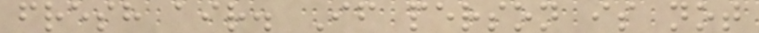fresh air. If person is not
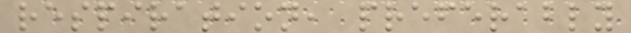respiration, preferably
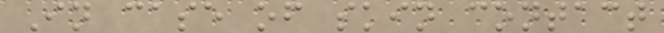In case of skin contact
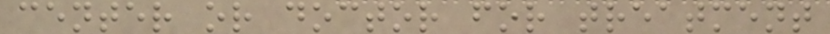center or doctor for treatment
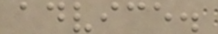advice.
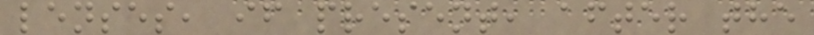lenses, if present, after the
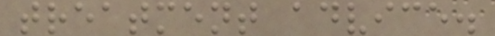treatment advice.
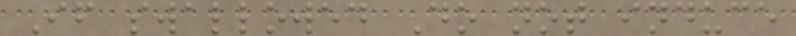If swallowed Do not induce
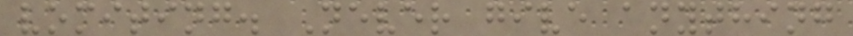vomiting. Never give anything
